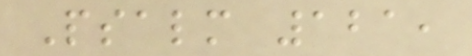Psalm 121,
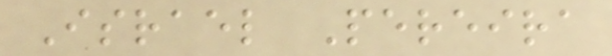Israel Pereira
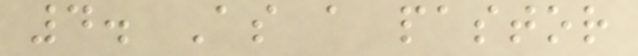4. As a pastor
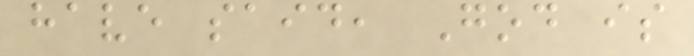have said, God is
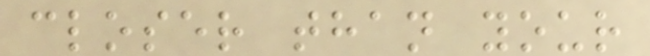closer than your
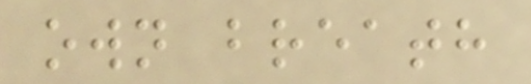own breath
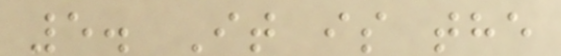5. It is the
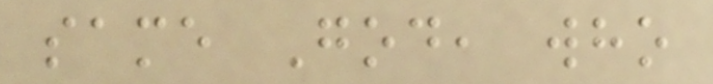same God, who
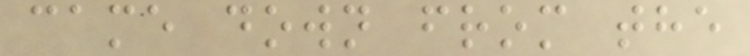came down from the
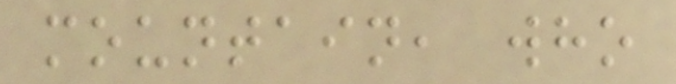mountain, who
